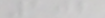102
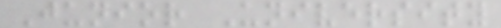Junior University
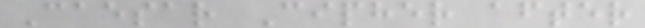Caesar Cipher after
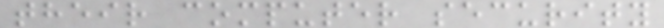their computer security
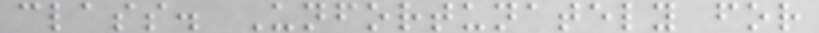class. Unfortunately for
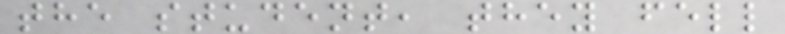the student, they fell
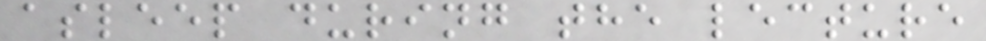asleep during the lecture
